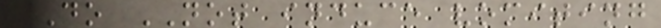DO NOT induce vomiting
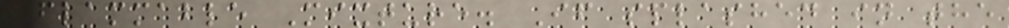Flammable Mixture. If splashed in the
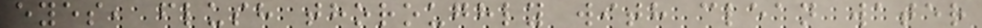eyes, flush thoroughly with clean water
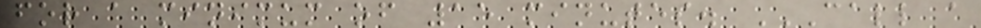for a minimum of 15 minutes. CALL A
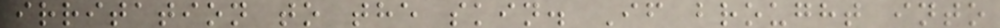irritation to the skin. If brought into
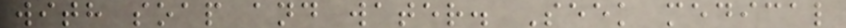with soap and water. Seek medical
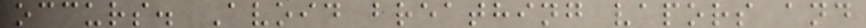occurs. Avoid breathing vapors and
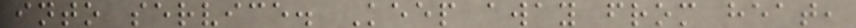into service. Keep away from heat,
